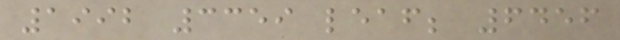1992 3359 leaf; 6456
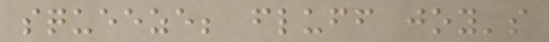squeeze; fluff joy's
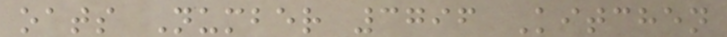oats Number 3796 Kitchen
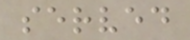served
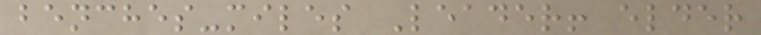benches-miles Leader! elder
